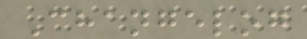Changelog
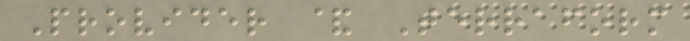Provider & Terraform
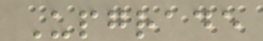Upgrade
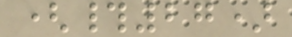(#27)
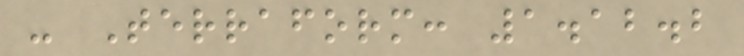- Terraform: 1.12.2
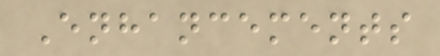Enhancements
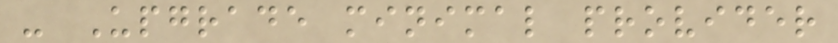- Upgrade minimal provider
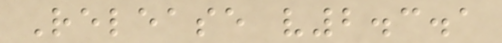Release v2.3.1
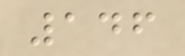146
